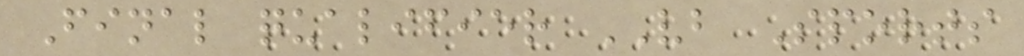Final qualifier VB Sports
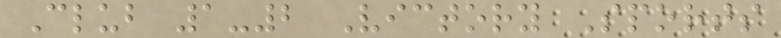Club 1-2 Victory Sports
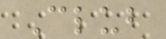Club
